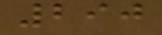290
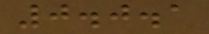0.0.1
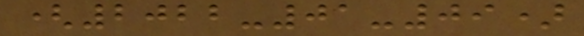(2022-01-09)
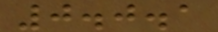0.0.1
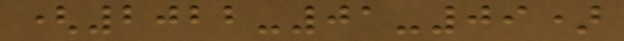(2022-01-09)
